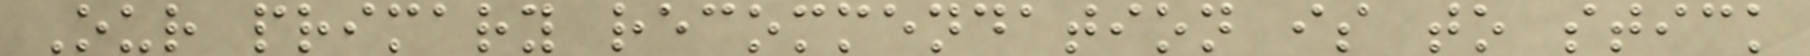Our primary recommendation is to stick
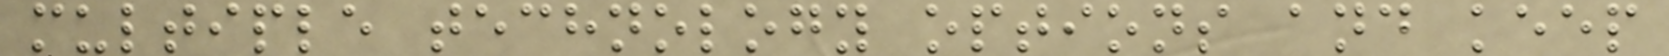multiple technology options and keep
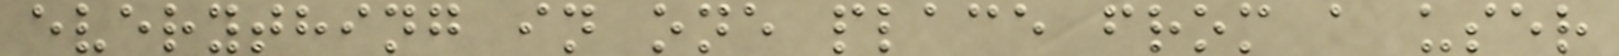everything in one place from a user
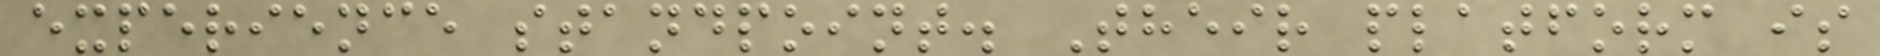experience standpoint. Their platform is
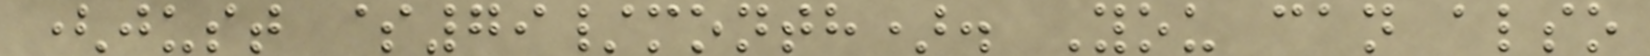(just $79/month). You can also
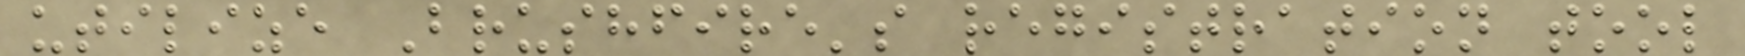utilize Brushfire's registration tool
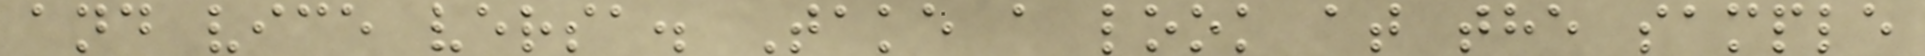and vice versa. Take a look at the sample
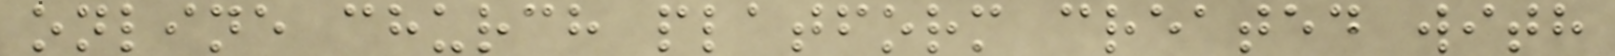online church platform created with
